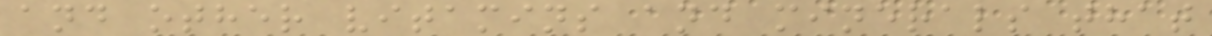and other vitamins and minerals that
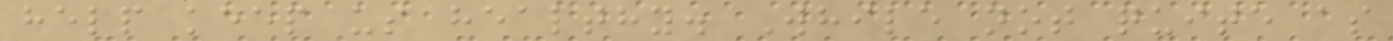help keep us healthy. While not quite as
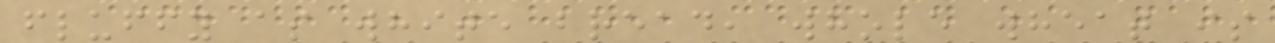fluffy as white bread, whole wheat is
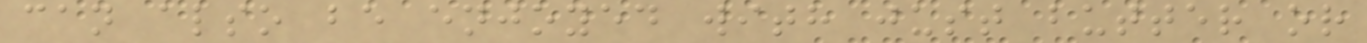can also be enjoyed with just butter or
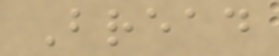Bread
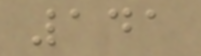141
